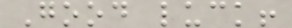Good luck!
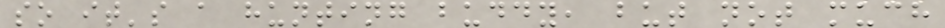so it's a hunting buddy, but not much
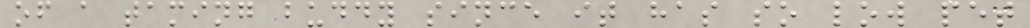of a taming buddy since it has so low pet
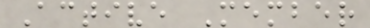Active Member
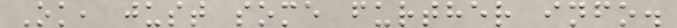Ok, just some further info.
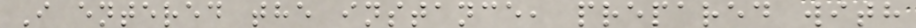I entered the instance, prepared with
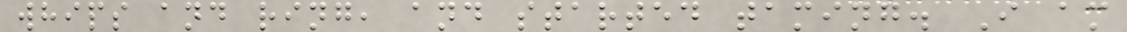whips and ring, and started taming. I am
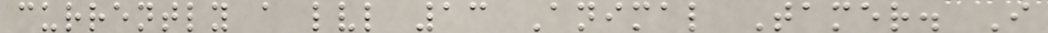currently a lvl 13 Animal Tamer. I
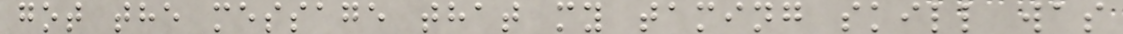got the message that my taming skill was
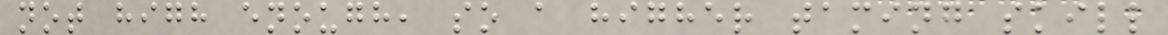not high enough, so a higher taming skill
